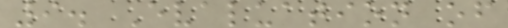9. Evaluation of
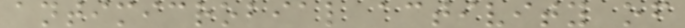antimicrobial activity of
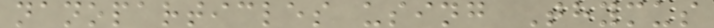nanoparticles using Thymus
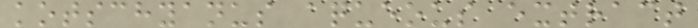kotschyanus aqueous extract
